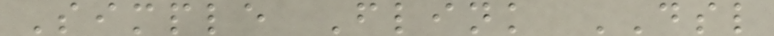Simple Flink DSL
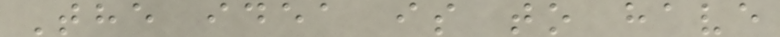The idea is to have
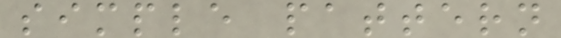simple pattern
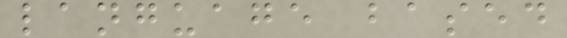language based
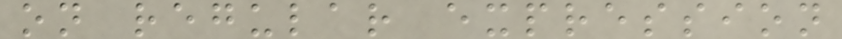on regular expression
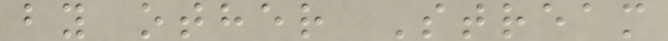by other Stream
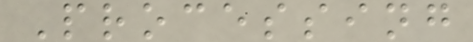Processing
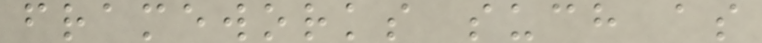frameworks such as
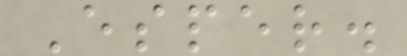Esper.
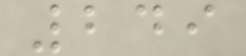249
